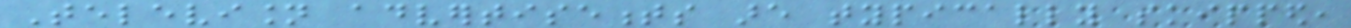Television advertisements are typically skipped,
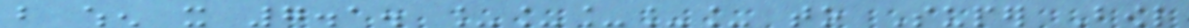but when it 7.1. _____ to Super Bowl
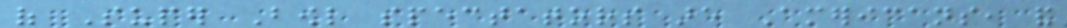of Super Bowl spectators are Americans, and
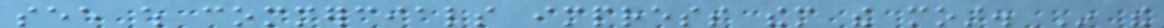see which commercials impress them the most. In the
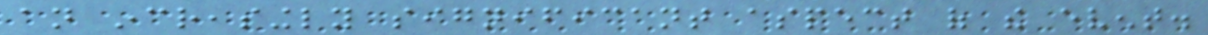an increasingly significant aspect of the event.
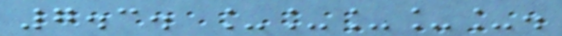7.3. _____.
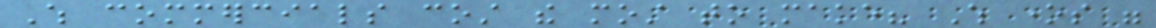Which commercials cost the most to make? Which ones were
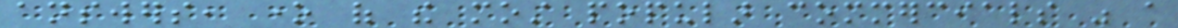answers, one of the most popular commercials was a
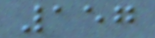157
